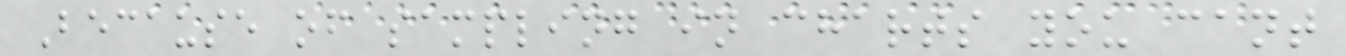Because of sampling in charts you cant
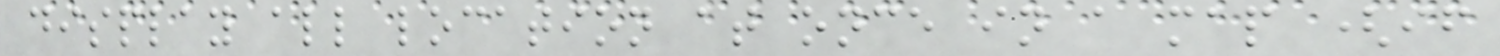display all location at once in a map (if
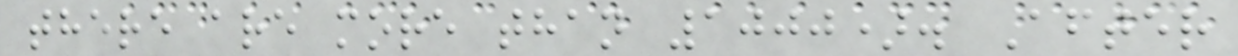there are more than 1000). After
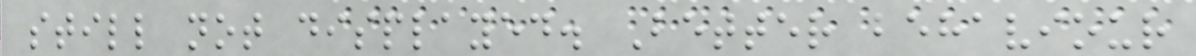still not displayed. Better behaviour
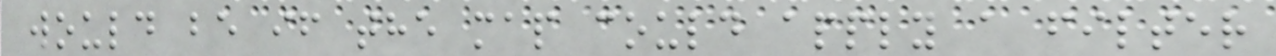would be if the map could apply a filter
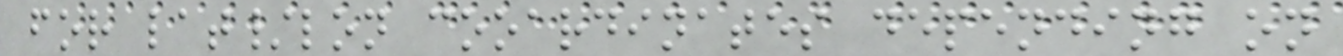for lat/lon cooardinates depending on
